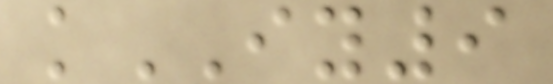kIY9
